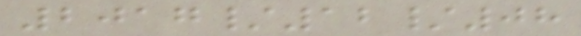2017/12/08
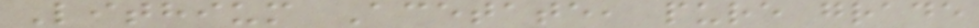Lithium Acetate, pure grade
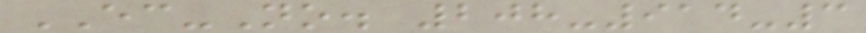EC-No. 208-914-3
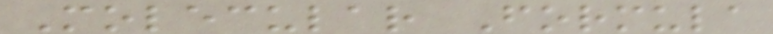Molecular Formula
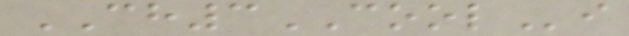CH3COOLi
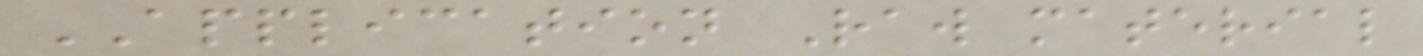APPLICATION Raw material
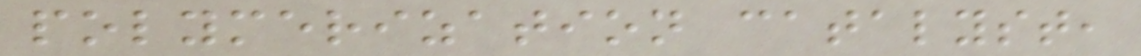polymerization catalyst,
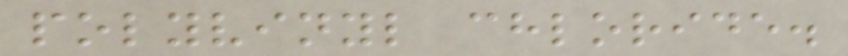polyvinyl chloride.
